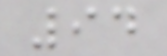94
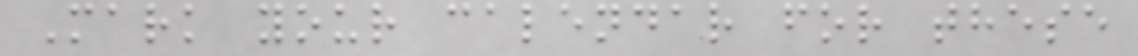Mark your calendar for these
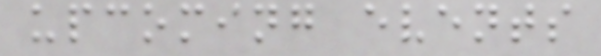upcoming events
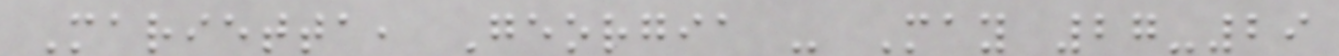Marietta, Georgia - May 27-29
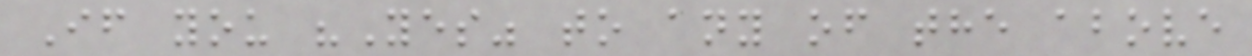If you "Yes" to any of the above
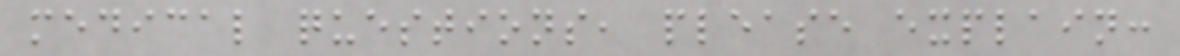medical questions, please explain:
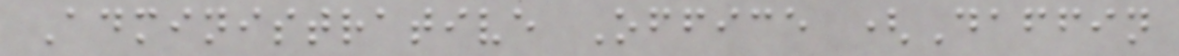Administrative Office (Daffin
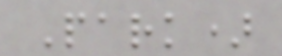Park)
